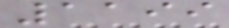1199
